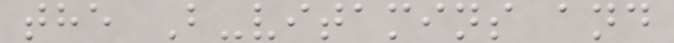the B-vitamins and
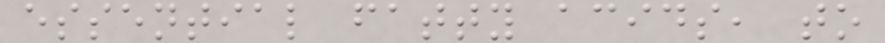essential fatty acids, to
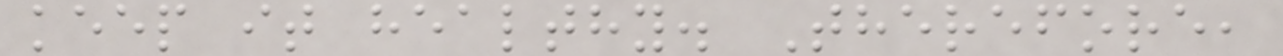keep it healthy. Therefore,
